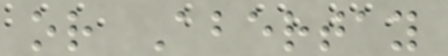or Abertay
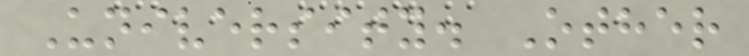University. Other
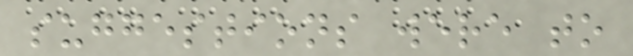suggestions were to
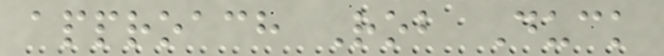approach Rob Duck
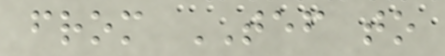from TEF to
